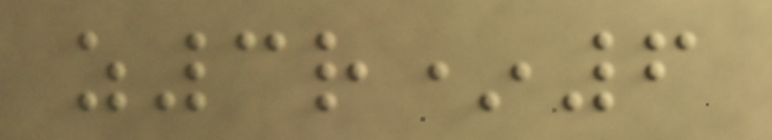z3r*6
